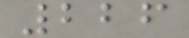226
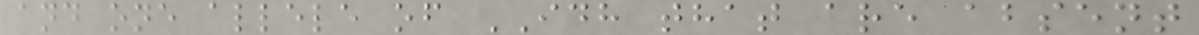and one allele of IDH that are absent
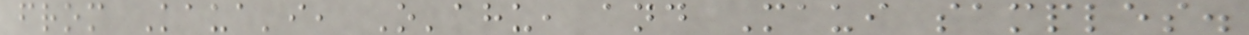from Kaua'i, O'ahu, and Maui samples.
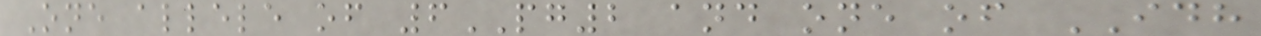One allele of 6PG2 and one of IDH
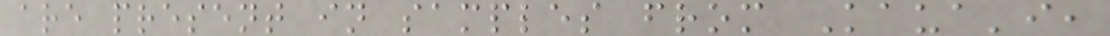are present in samples from Kaua'i,
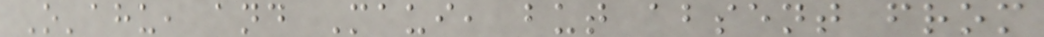O'ahu, and Maui, but absent from
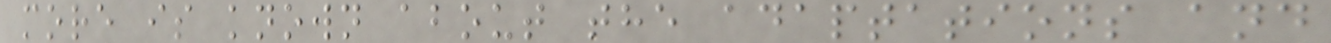more is known about the adaptations and
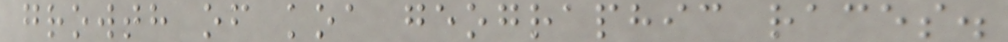growth of koa geographic races.
